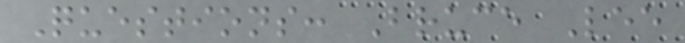Questions: Bruce Lee
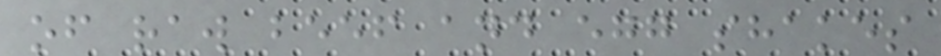of raw beef and egg shakes
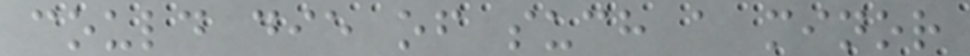could die of such a minor
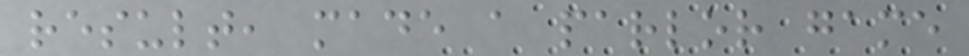result, made a parlor game
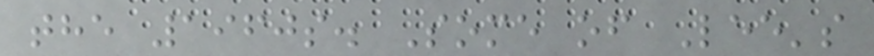the 1960s. Some of Lee's
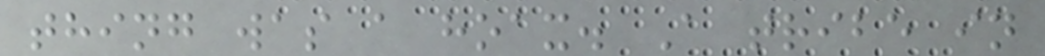thing was a hoax. A tribe in
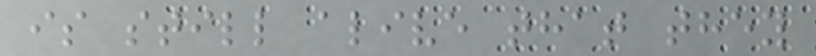is still alive that they
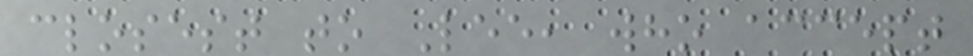closest to Lee, who accept
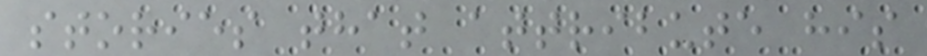stories that attribute his
